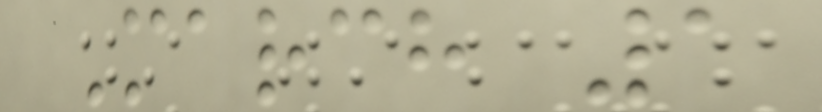March 1
